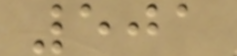501
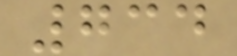734
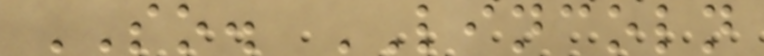SO. LINCOLN
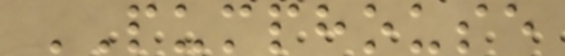PUMPHOUSE
